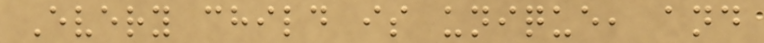Every child is unique, and
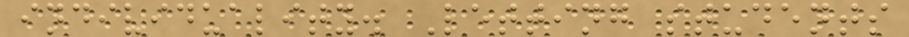individuality. Letting students
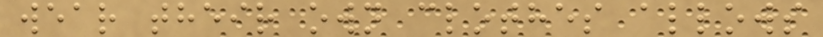wear their own clothes allows
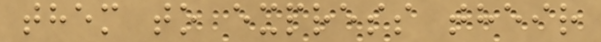them to express their
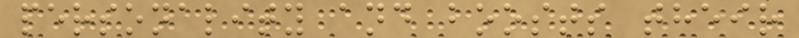personality and boosts their
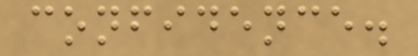confidence.
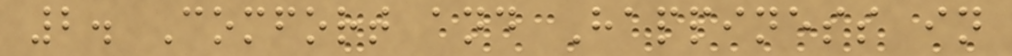2. Comfort and Happiness in
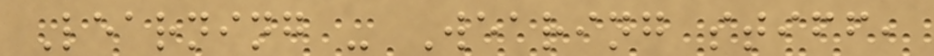Learning - Wearing stiff,
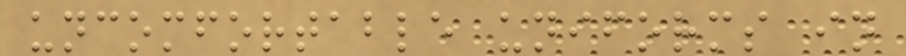uncomfortable uniforms in
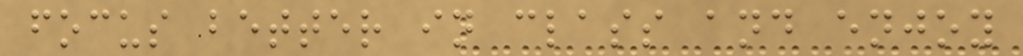focus better in class and enjoy
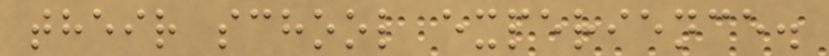their school experience.
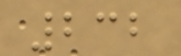232
